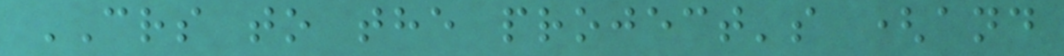CRS to the project's (and
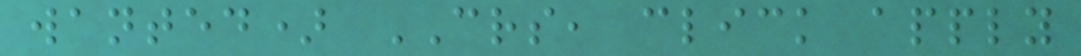wanted) CRS, click apply
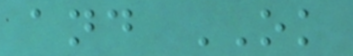and OK
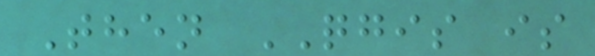Then QGIS is
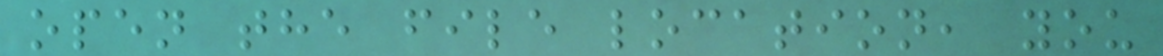open the file location, you
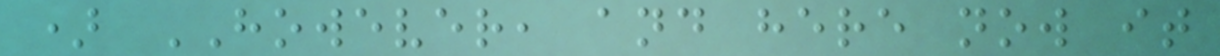) HOWEVER, and here now it
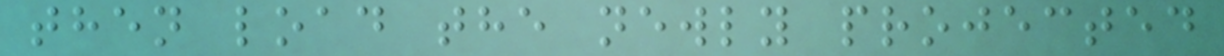then load the newly projected
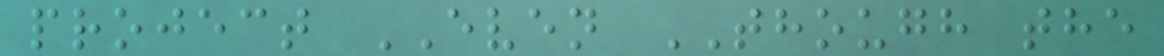project EVEN THOUGH the
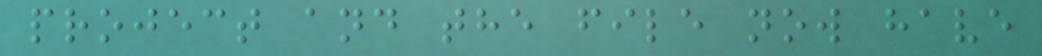project and the file now have
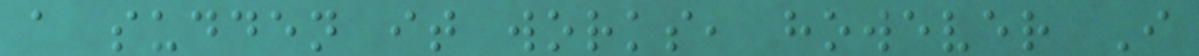a sudden it works, however I
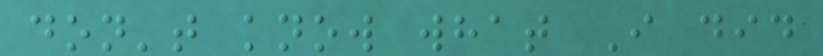don't know what I did
